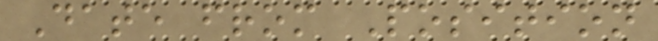Date from Position
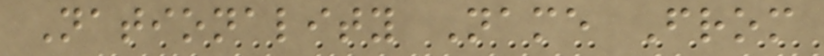Nationality Name From
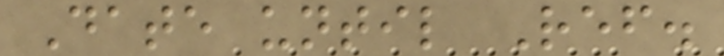Date until Ref.
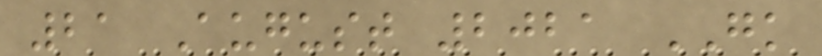21 August 2021 GK
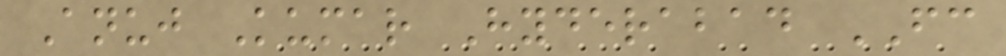Anuj Kumar Hyderabad FC
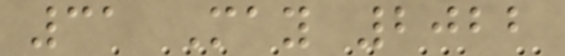31 May 2022
